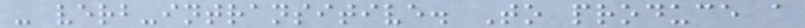- verb-intransitive. To produce a
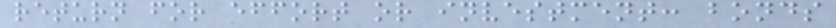return for effort or investment: bonds
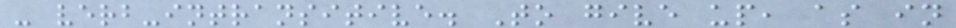- verb-intransitive. To give up, as in
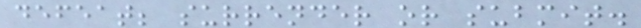defeat; surrender or submit.
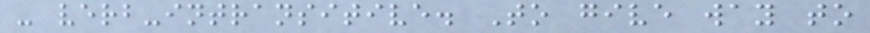- verb-intransitive. To give way to
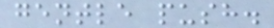gentle push.
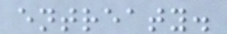entreaty.
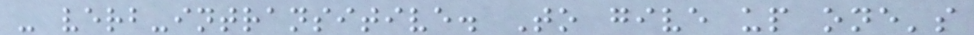- verb-intransitive. To give up one's
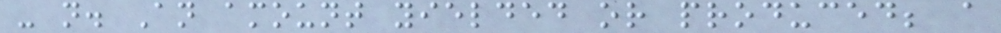- n. An amount yielded or produced; a
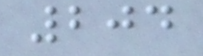204
